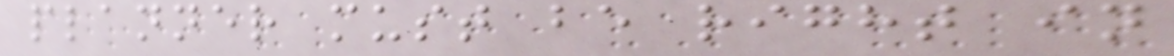planner must be right in
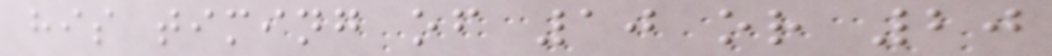his timing of 10 or 20
